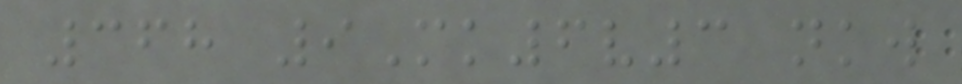368 9Mk6v3 nkw
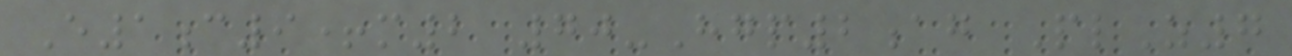E1c9+m2 70-Hgp2ag PlZ7
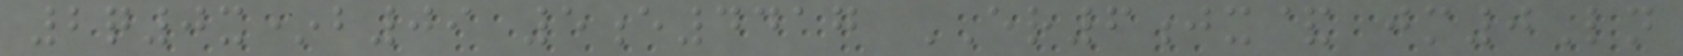2q0x*b09 5e4417 ER6jx& jm0Ln
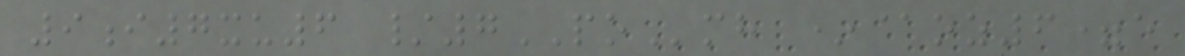9i7xu6 /7POmh *@oz6=e
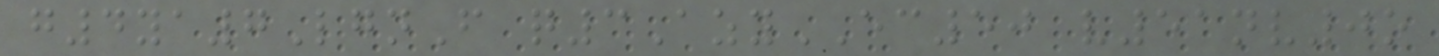g4ya7LgnF q3AzyEC50 v51nv0o
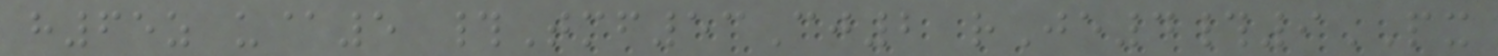h65z u@5 #Tmf53Cj2 rJe4#9PX
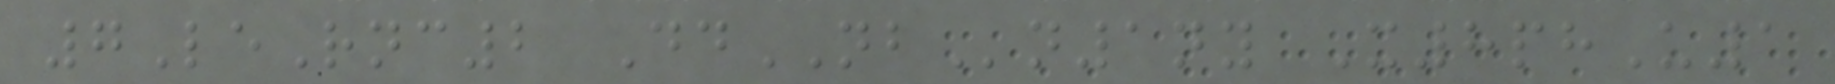7LeRnc2 DdNBn1ny X8phU1
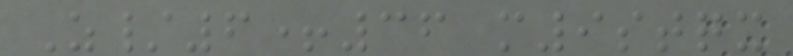Z/6+36 m9stqx
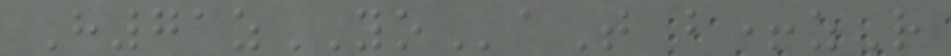H71zYOaT b+zR
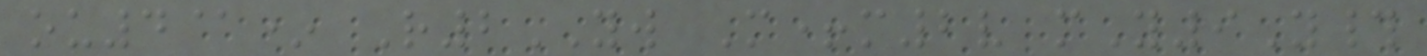ou4@* R2YW M+m2v mY9Y#
